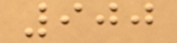900
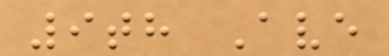9th Ave
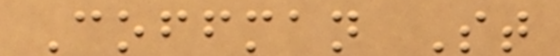Coffman St
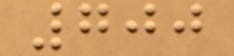700
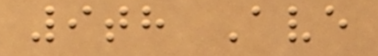9th Ave
